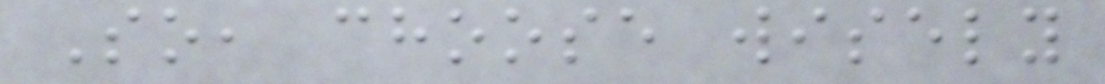So, choose wisely
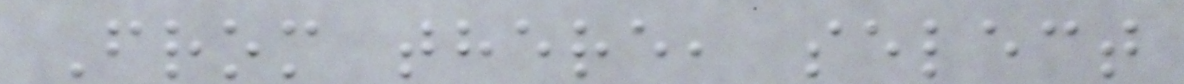From there, select
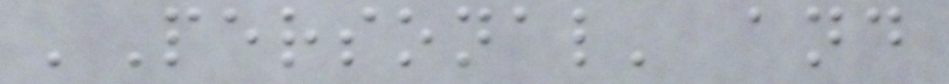'Personal' and
